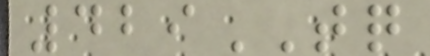429TQ
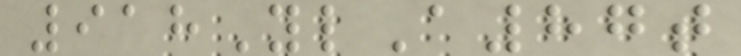918YlA87t
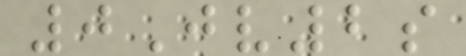0Jv2s
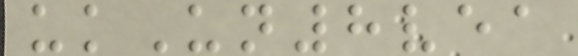ukUn8vea
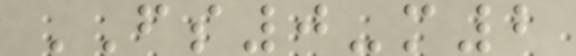FS0-m2
